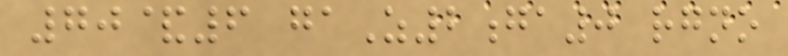70&6 gaZ2ga0 rgno
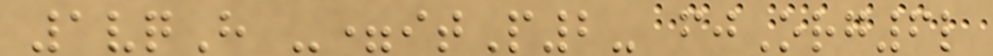1vqH -=itP2- fjOrg6l
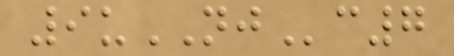9uNJc7
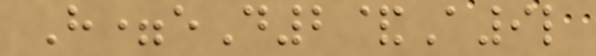H=eD2&A9l
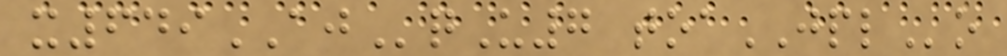x649AJqU7 toaJPLo
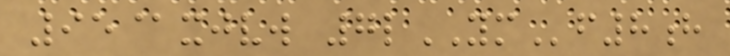95@xjvw 7lYMf8h
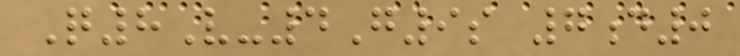Q8V-4G9s 7d0
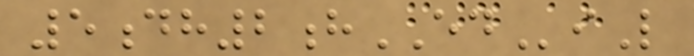5dh2hEDiL
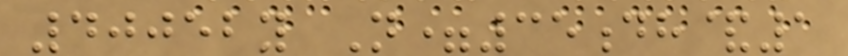40052y N=35dh&1
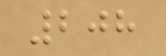208
